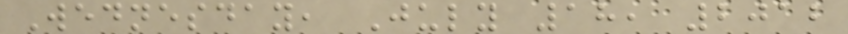Wednesday, July 18, 2012
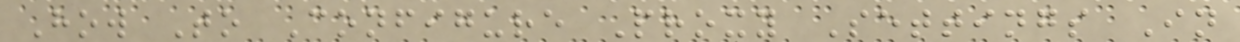How To Configure Proxy Settings In
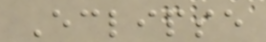Eclipse
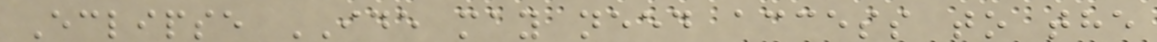Eclipse IDE may need access to the
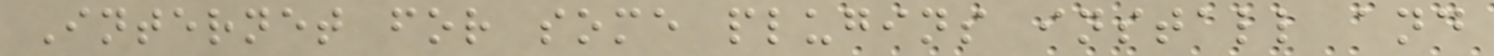Internet for some plugins install and
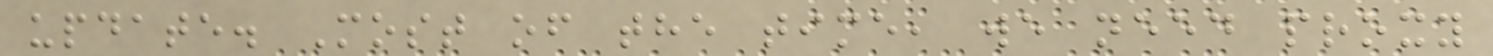update. Most of the time, we need proxy
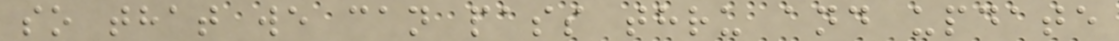so that we can pass thru and update
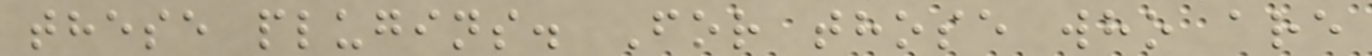these plugins. For those who are
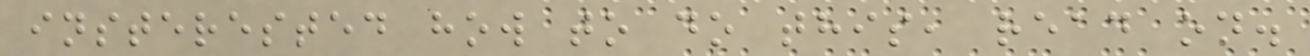insterested how to do this, read on.
